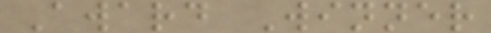Award Winner
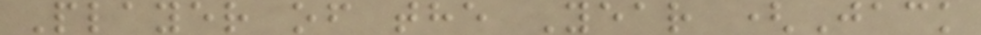Player of the Year (Jack
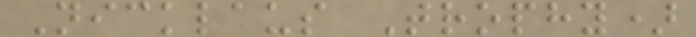Nicklaus Trophy)
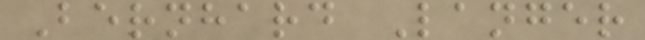Bernhard Langer
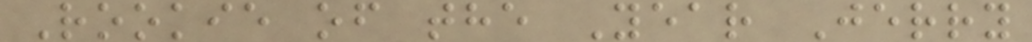Rookie of the Year Jerry
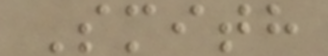Smith
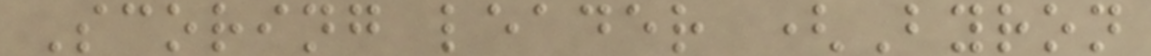Scoring leader (Byron
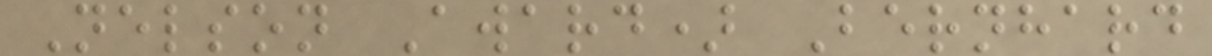Nelson Award) Bernhard
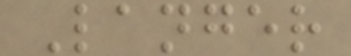Langer
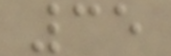35
